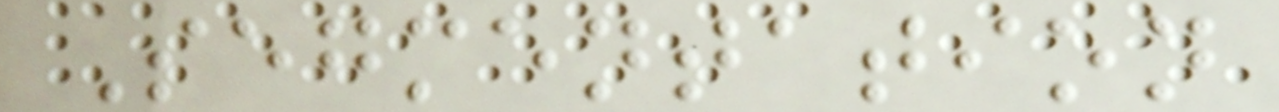Segmentation
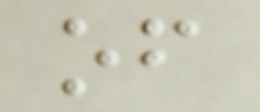of
